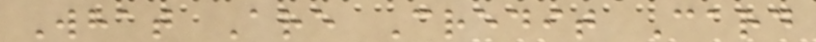What Are Credit Card
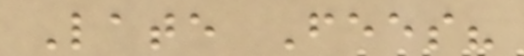Late Fees?
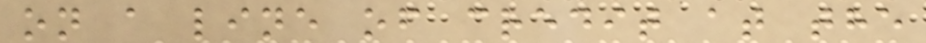on a line of credit at the
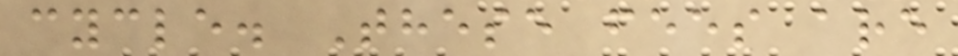cycle. These fees are
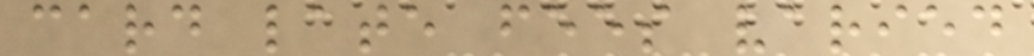card late fees varied
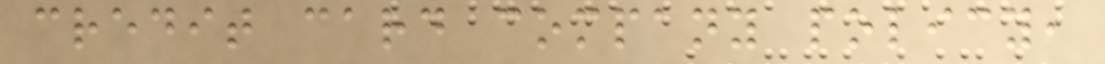credit card company policy,
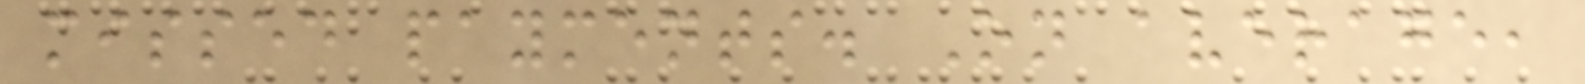missed payments. On average,
